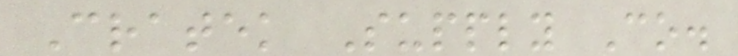Cratek Supply Co.
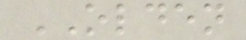OLDEN
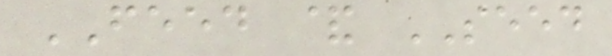FEED & SEED
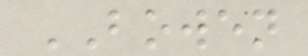BOWEN
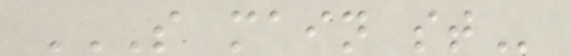S MAIN ST
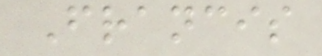Francis
